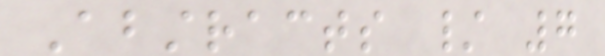Abstracts / 7
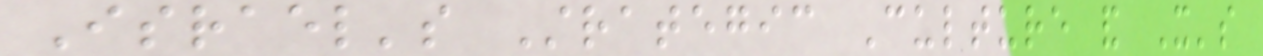Israel's Strategic Culture and It's
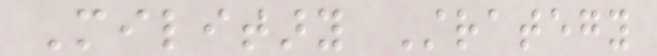Military Strategy
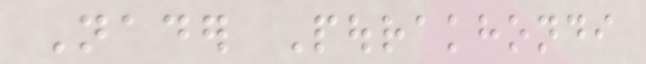Nader Pourakhondi
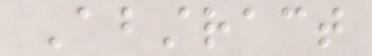Abstract
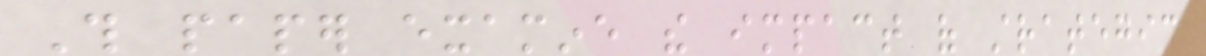This paper examine the impact of strategic
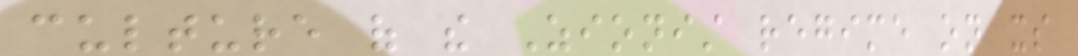culture of the Zionist regime on its
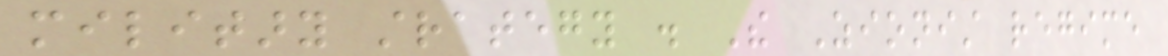military strategy . The Zionist regime
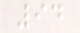94
